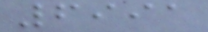6991
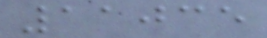11035
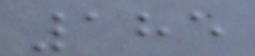185
